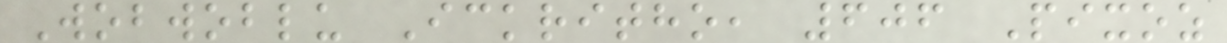Wobwoblu Ickritho, 606 Pixoz
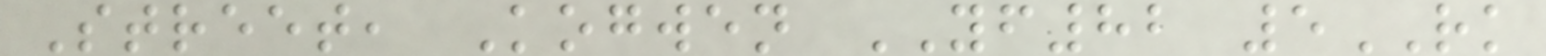Street, Kogwen YF82 5RK
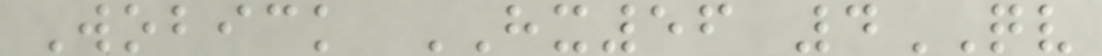Wobick HX56 4QV
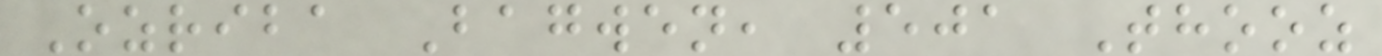Ozriba Bagwen, 501 Thooz
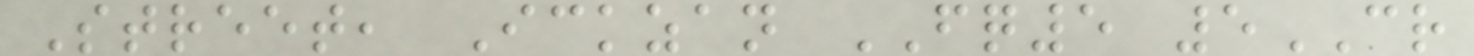Street, Ickzan FQ5 5CR
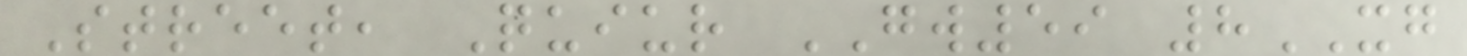Street, Quiur GW59 8XG
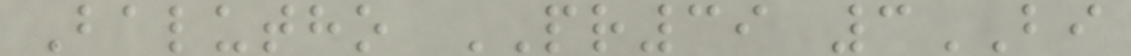Balutho PR39 3BI
